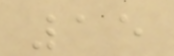15
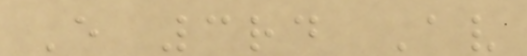E 3rd Av
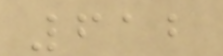612
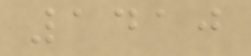1410
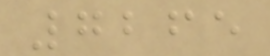7265
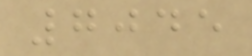7045
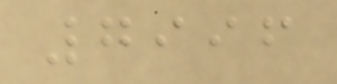7996
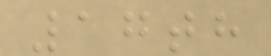17th
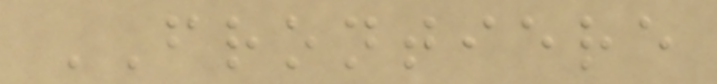FRONTIERE
